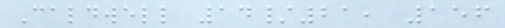Caldwell 14/21, 156
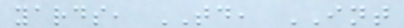yards, TD, INT
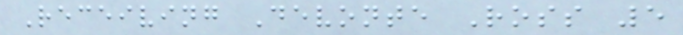Receiving Devonte Ross 5
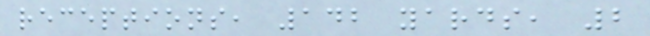receptions, 142 yards, 2
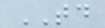TD
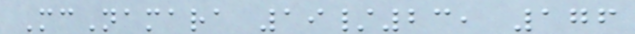McNamara 19/23, 176
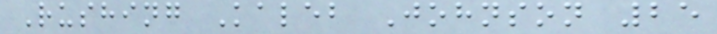Rushing Kaleb Johnson 25
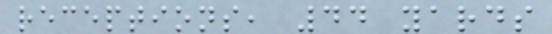receptions, 44 yards
